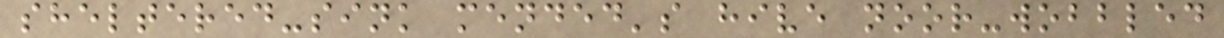sheltered-sink mended's hive noor-wobbled
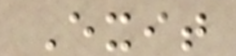Exit
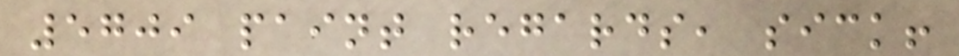5709 paint regards, sick!
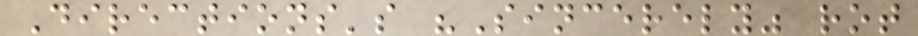Directions's "Sincerely" rot
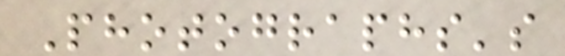Photographs's
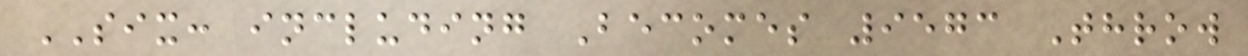SIX: including Becomes 9573 Throw
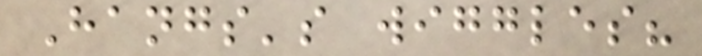Hangs's wiggles?
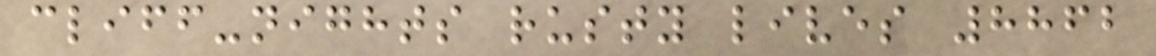cliff-nights rusty lives 8862
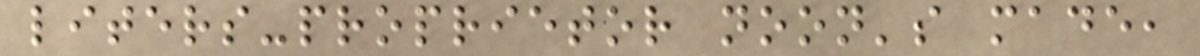liters-proprietor noon's made,
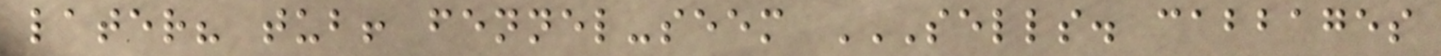later? tub! fennel-seem SELLS. CABBAGES
